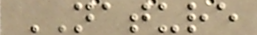NATURE
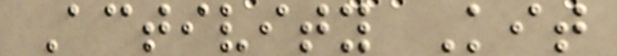Activity Kit
